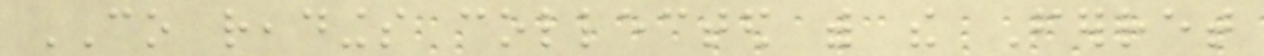CO readings collected with the Ferret
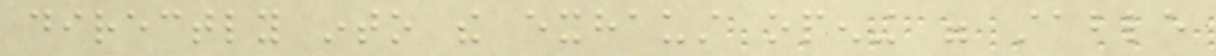directly into the exhaust opening were stable
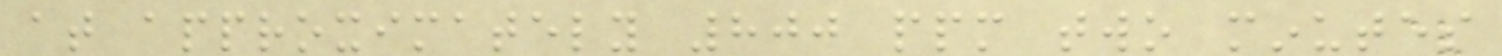at approximately 800 ppm two minutes
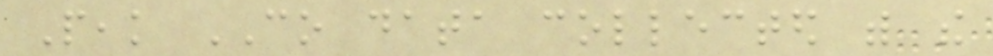Peak CO data collected with the
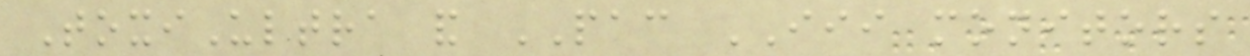ToxiUltra and PAC III monitors
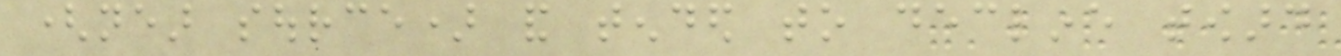(near source) and tended to decline toward
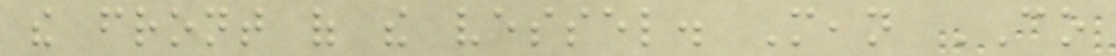the front of the vessel. Mean CO
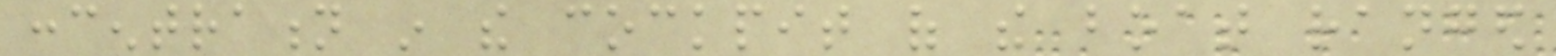concentration in the cockpit of the boat ranged
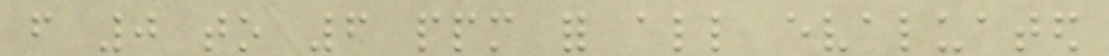from 0 to 6 ppm for all evaluated
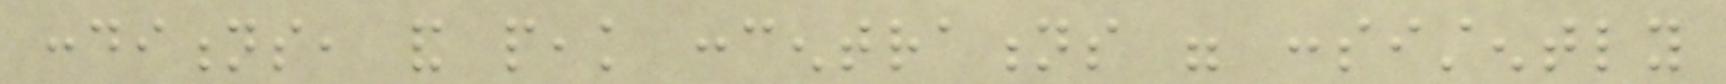conditions, and peak concentrations were consistently
